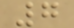7
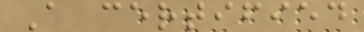A certified
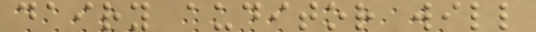dairy auditor will
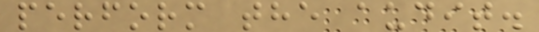perform the audit.
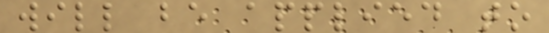will be applied to
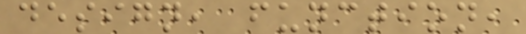design, function,
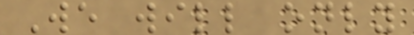We will only
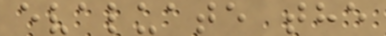evaluate the
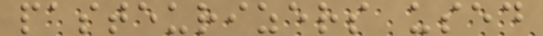pasteurizers used
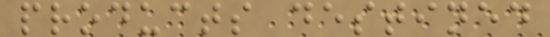products destined
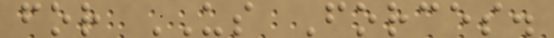for US Forces.
